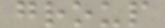group
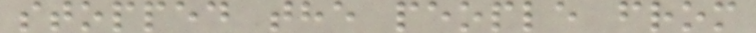stopped the people from
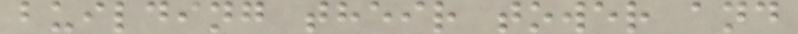building their tower and
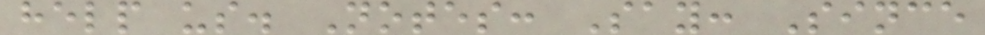help us. Notes: Say: Since
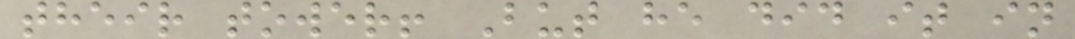their tower! But he did it in
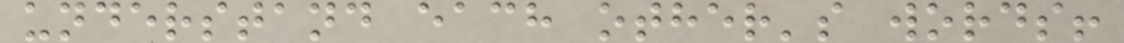understand each other's words!
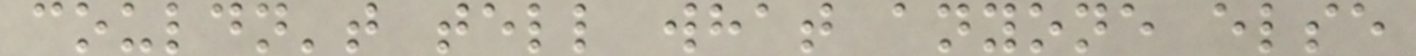couldn't tell what anyone else
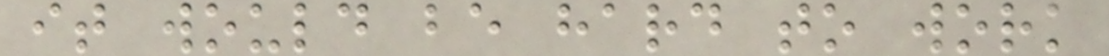it would be hard to work
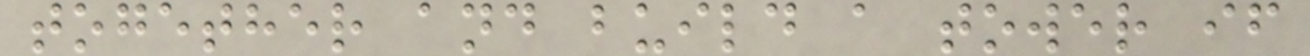together and build a tower if
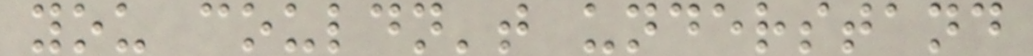you couldn't understand
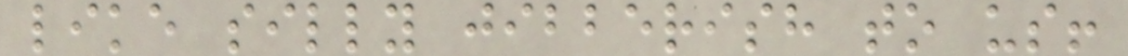like silly jibberish to us!
